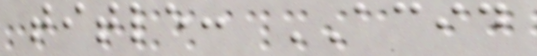title: ACID
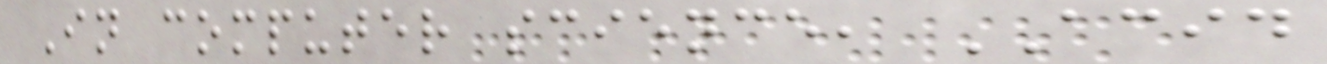In computer science, ACID
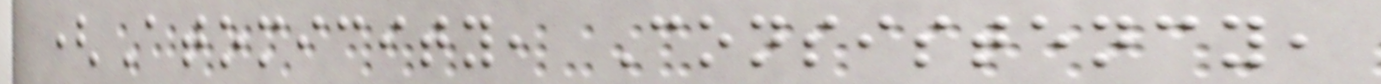(Atomicity, Consistency,
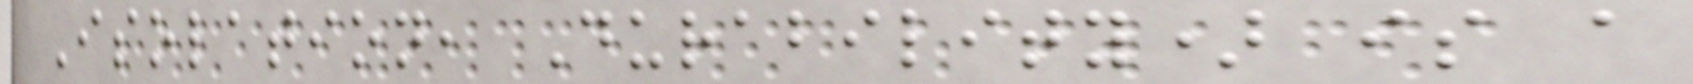Isolation, Durability) is a
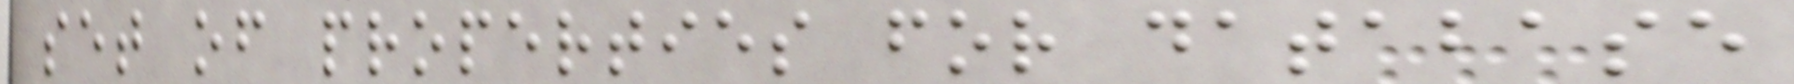set of properties for database
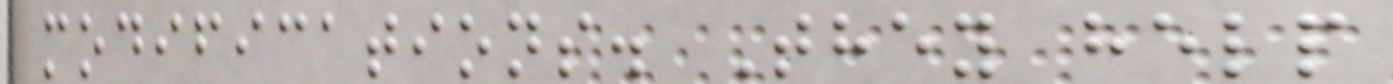modifications. They help
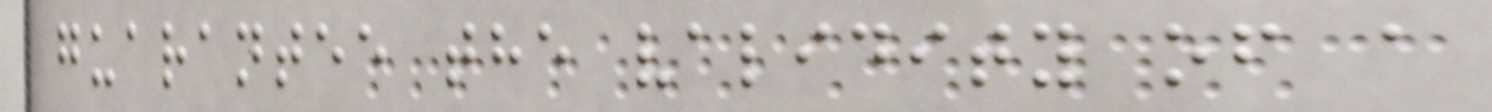guarantee the validity of a
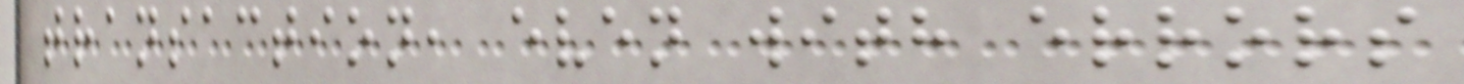transaction, even with errors
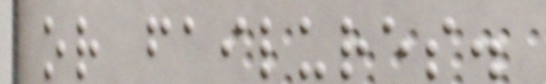or failures.
